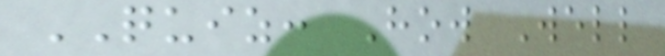QUIZ: How Well
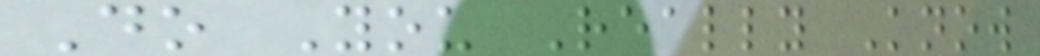Do You Really Know
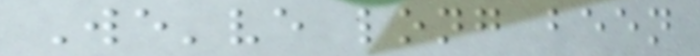We've long been
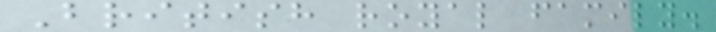British royal family.
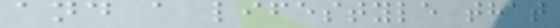and a lifestyle that
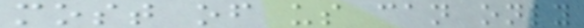most of us can only
